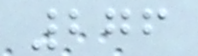276
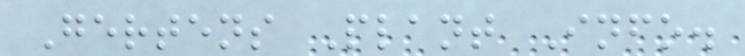Gertens Plant Info.
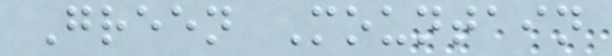Green Mountain
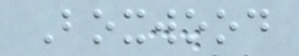Boxwood
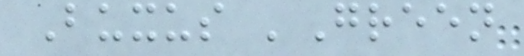Buxus 'Green
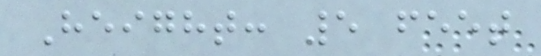Height: 5 feet
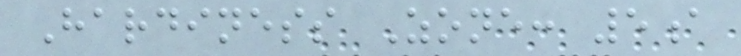Hardiness Zone: 5a
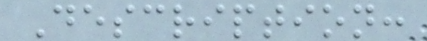Description:
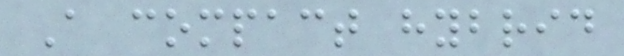A compact hybrid
